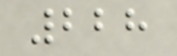228
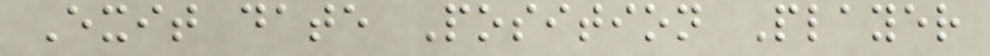Exit date Position Player
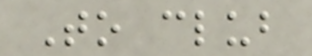To club
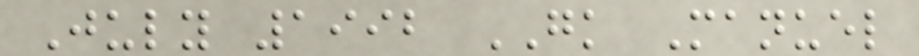July 1992 GK Manuel
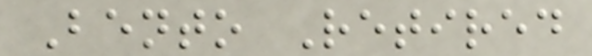Bento Retired
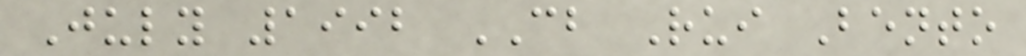July 1992 CB Rui Bento
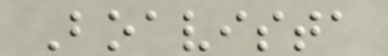Boavista
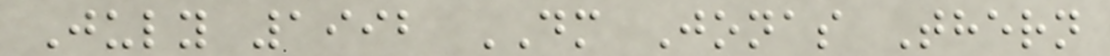July 1992 DM Jonas Thern
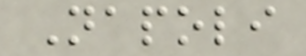Napoli
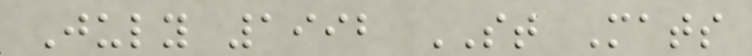July 1992 ST Mats
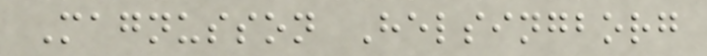Magnusson Helsingborg
